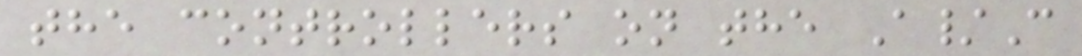the controllers on the A/C
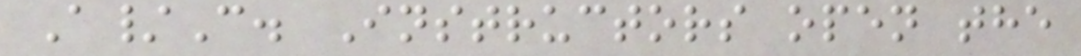A/C. Instructors open the
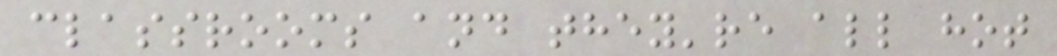classrooms and they're all hot
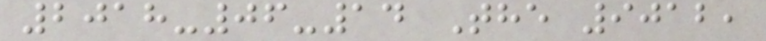2018-06-14 The 9012,
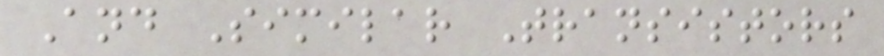And Similar Transistors
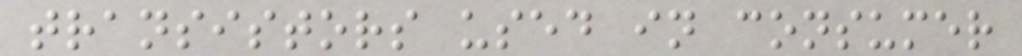transistors used in consumer
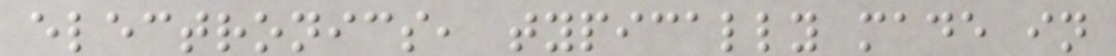electronics, typically made in
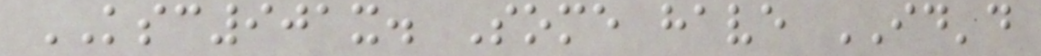KSC901x. Some have ID'd
